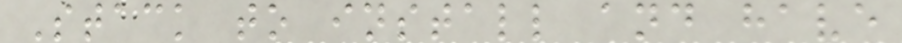Stack to install and have
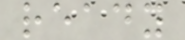ready
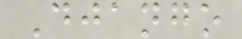Django
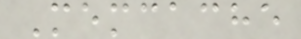Memcache
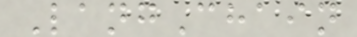LangChain
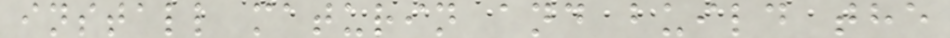install maturin and build the
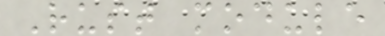Rust module
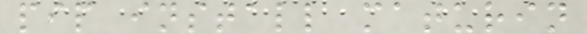pip install maturin
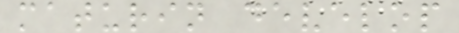maturin develop
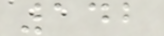142
